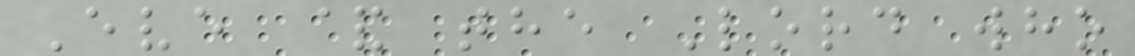Eve & the Lord who
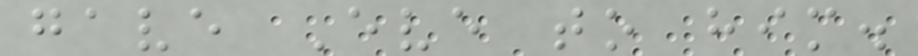gave Eve to him.
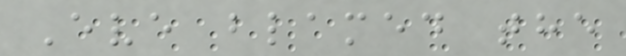Eve blamed the
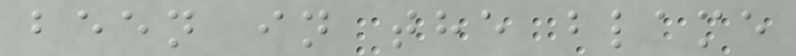been in the blame
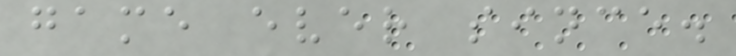game ever since.
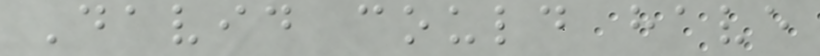David could have
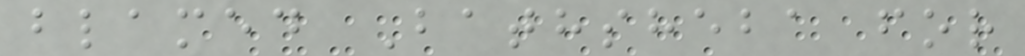blamed Bathsheba for
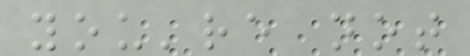you're not
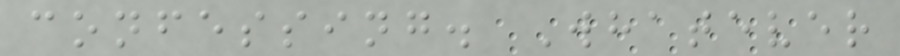confessing. Whatever
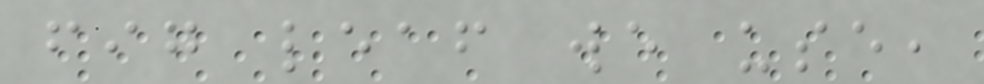fig leaf we use,
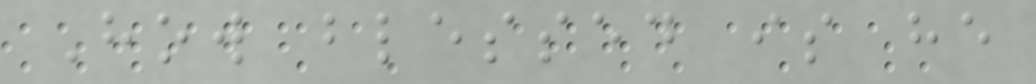How blessed is he
